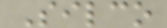Silco
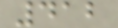412
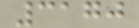3170
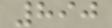890
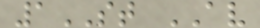1ST AV
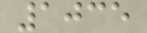1035
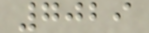7029
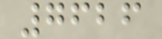7626
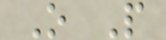O P
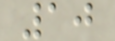10
